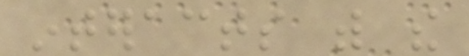interacts with the
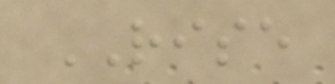RISE
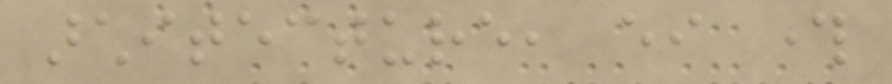architecture, either through
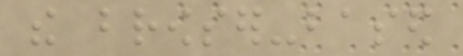the browser-based
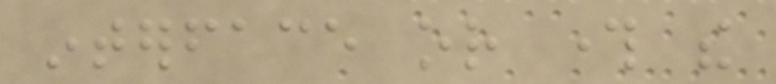interface or through the
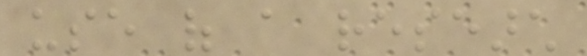use of a research
